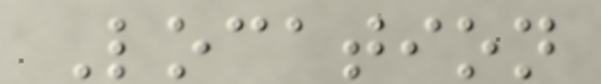Location
